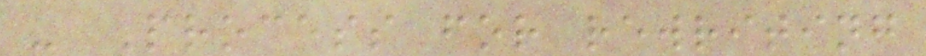- Process for rewriting
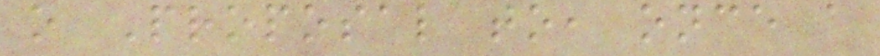o Proposal to, once a
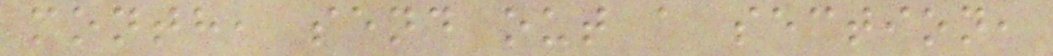month, send out a section,
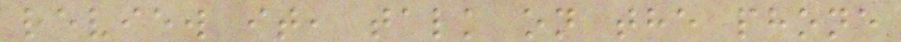review it, talk on the phone
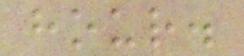hour.
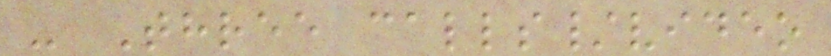- Three calls/video
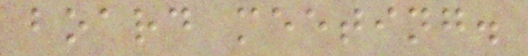board meeting.
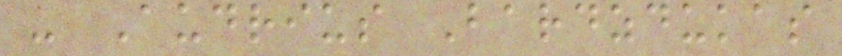- Audrius Bardzdukas
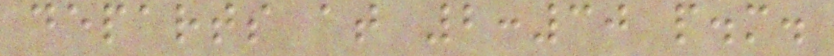departs at 2:30 p.m.
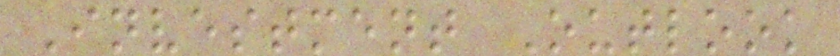Investment Outlook
